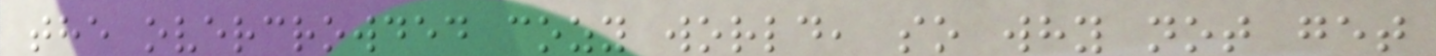the overcrowded cozy world, so why not get
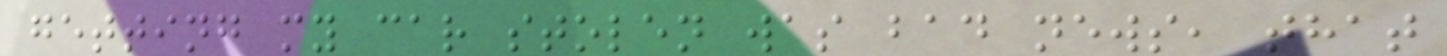getting my car stolen was bad news, that
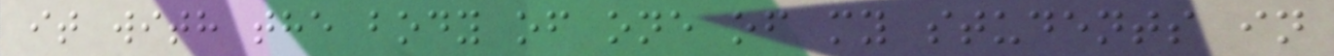it with the body of one of my students in
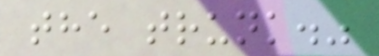the trunk."
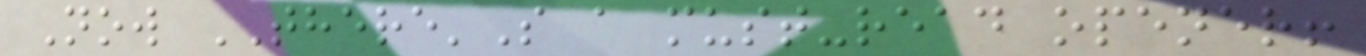Now THERE'S a must-read opener!
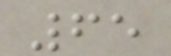65
